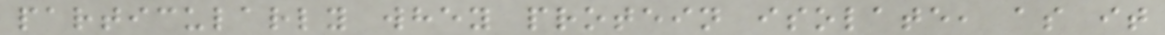particularly whey protein isolate, as it
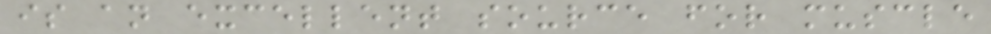is an excellent source for muscle
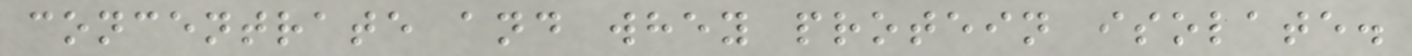concentrate and whey protein isolate.
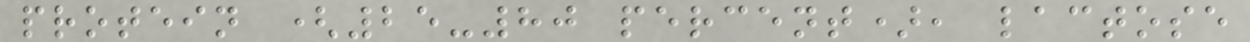protein (25-80 percent), lactose
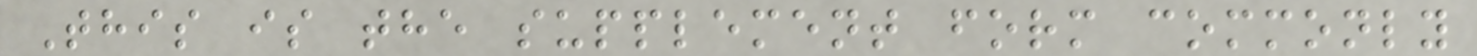This is the supplement form commonly
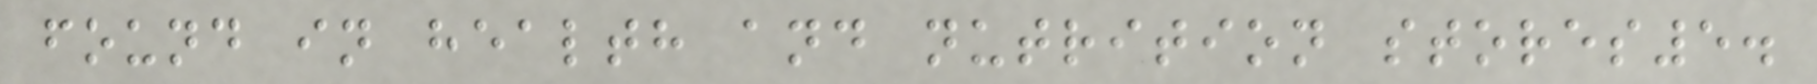found in health and nutrition stores5.
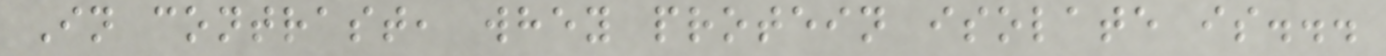In contrast, whey protein isolate is...
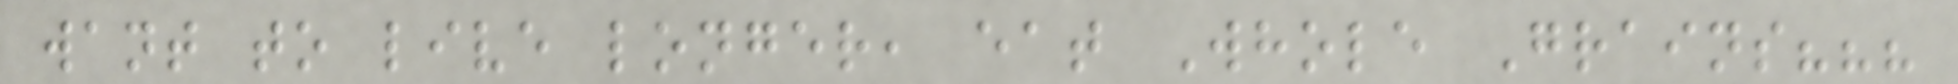want to live longer, eat Whole Grains???
